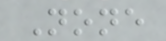None
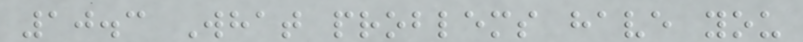10.3 What problems have you
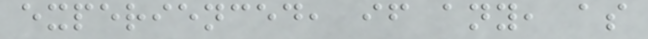experienced, if any, as
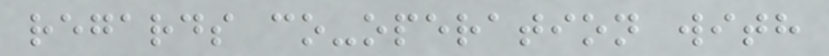regards co-operation with
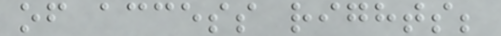of access rights;
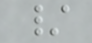/
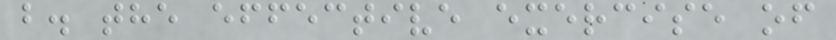b. the effective exercise of
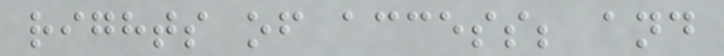rights of access; and
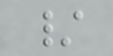/
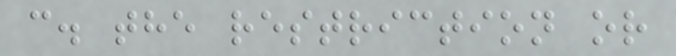c. the restriction or
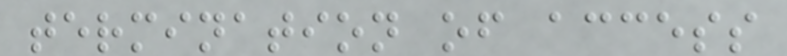termination of access
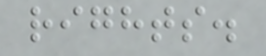rights.
